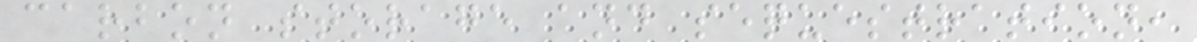carbon storage and sequestration,
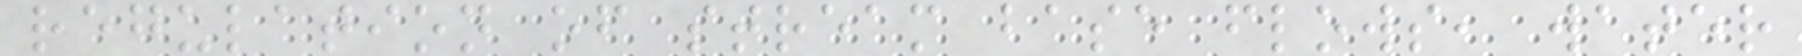regulation of stream base flows, water
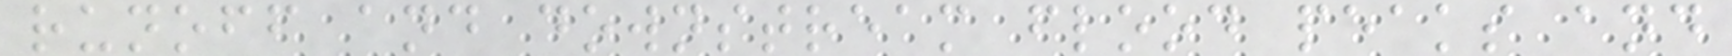runoff and downstream flood peaks and
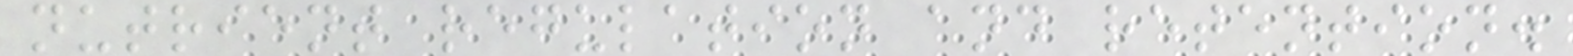nutrient regulation and retention.
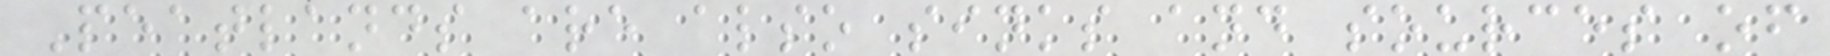Peatlands are also sinks and sources of
